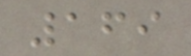169
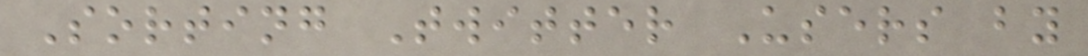Sorting Twitter Users by
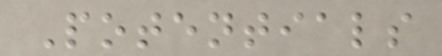Potentials
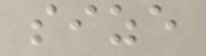size
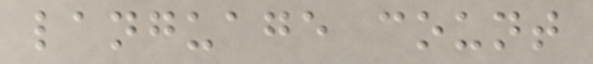language count
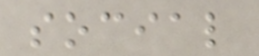social
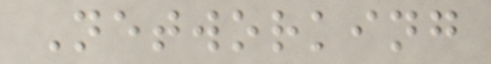Networking
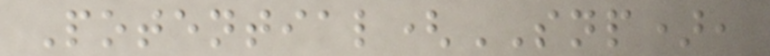Potential(SNP),
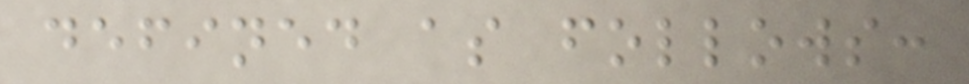defined as follows:
